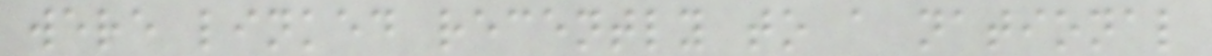were linked recently to a national
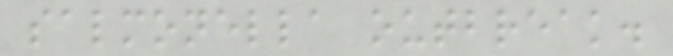salmonella outbreak.
